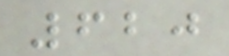620
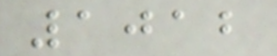1012
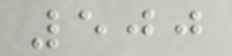500
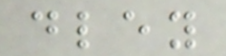dley
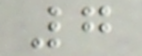7
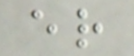er
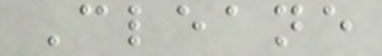Cleane
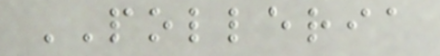POLLERIA
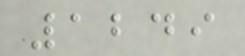1249
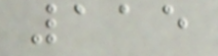115
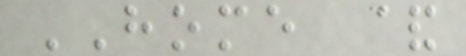HOME &
